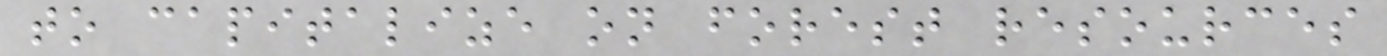to capitalize on forest resources
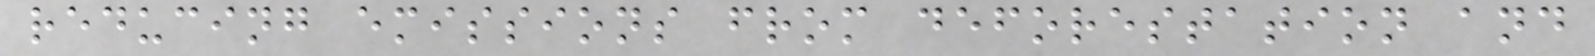reducing emissions from deforestation and
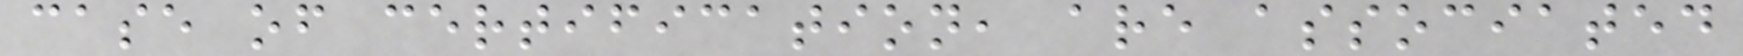case of certification, are associated
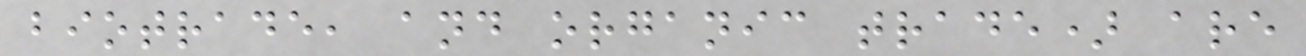biotrade, and organic trade) are
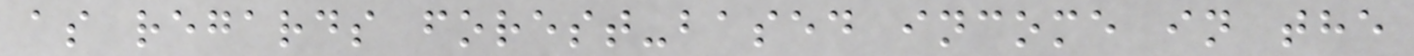as regards forest-based income in the
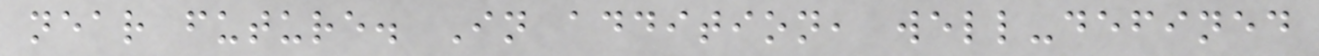near future. In addition, well-defined
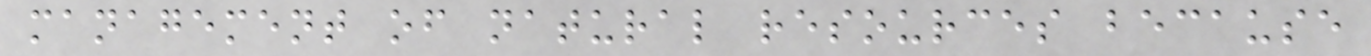management of natural resources because
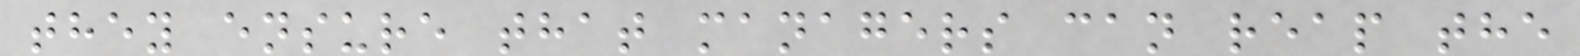they ensure that managers can reap the
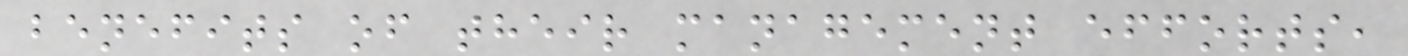benefits of their management efforts,
